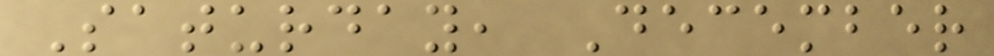Saturday, December
